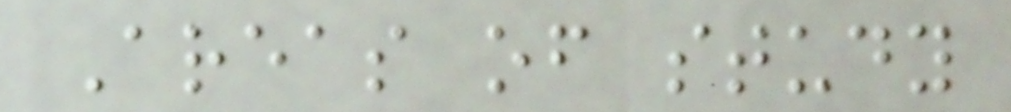Areas of study
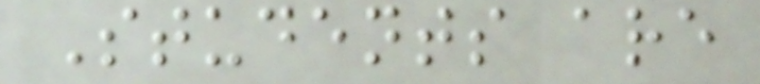Students are
